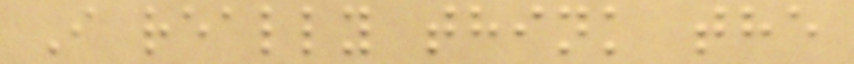I really think the
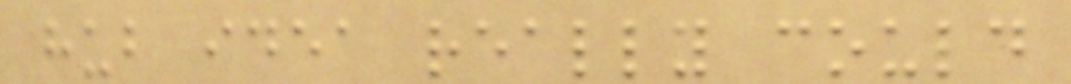hub idea really could
